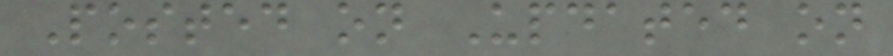Posted on Updated on
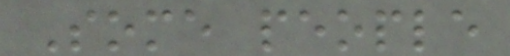Some people
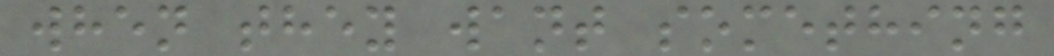when they want something
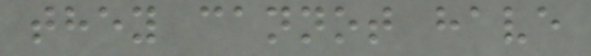they cannot have
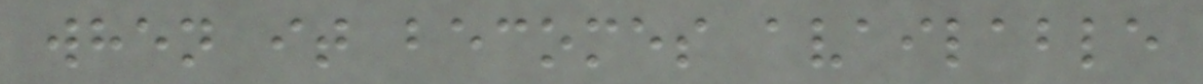when it becomes available
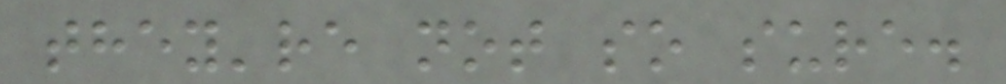they're not so sure.
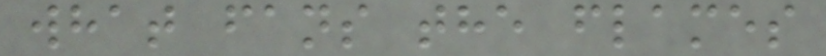what fans the flames
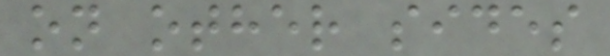on other sides
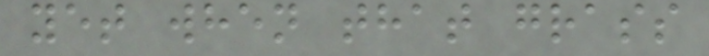yet when that grass
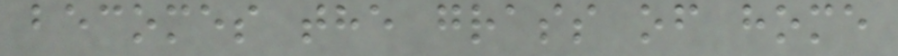becomes the grass of home
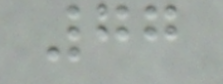77
